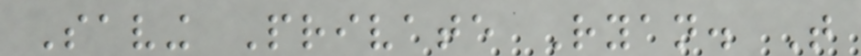Saving Private Ryan. That
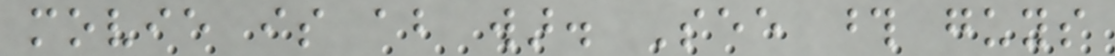movie is about war. See those guys
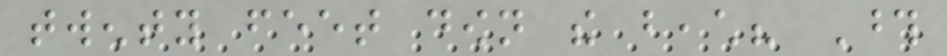twenty feet down the beach? Those
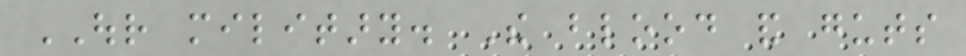OUR military. The blood and guts
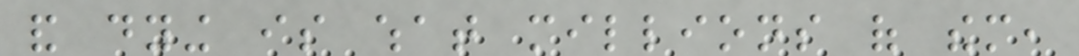and dying is what millions of them,
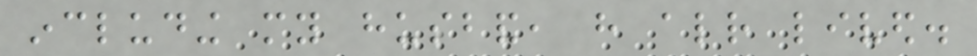including my husband, have already lived.
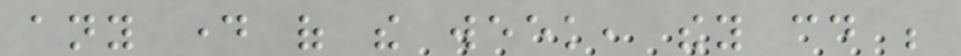any day of the week, they could be
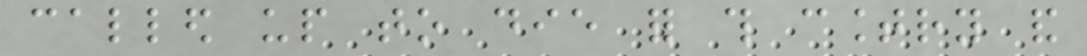called up to die for this country and
